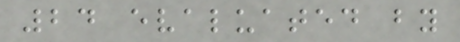24 evaluated by
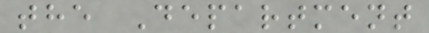the Department
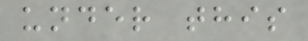under this
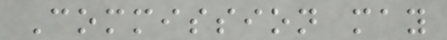Commission may
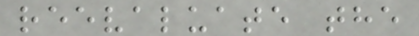reevaluate the
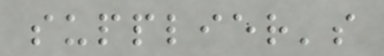supplier's
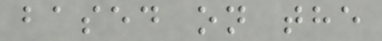based on the
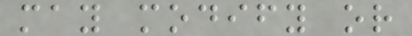may modify or
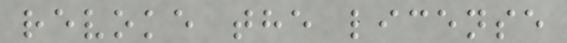revoke the license
